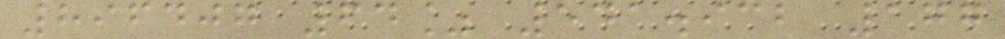896407 64% 541.932 177
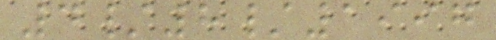4/8/1997
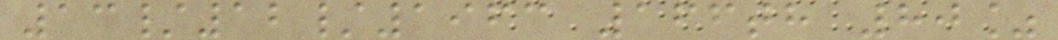13/12/1963 166th 80%
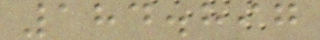184.897
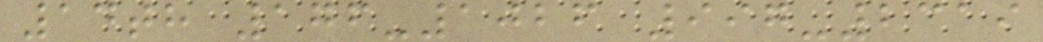14th 176-1026 997-2319
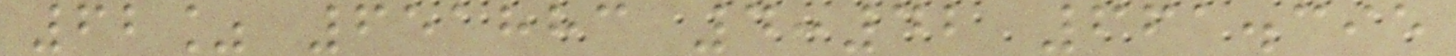62% 651883 4:42 661.395
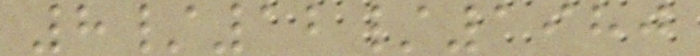8/12/1980
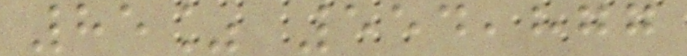85% 554,877
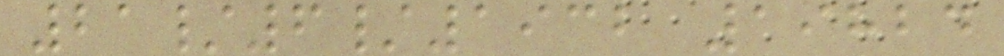21/6/1932 19824
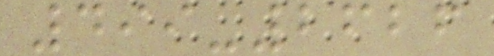499-2626
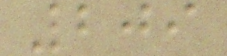209
